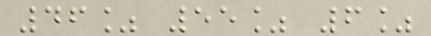46% 55% 6%
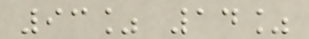93% 14%
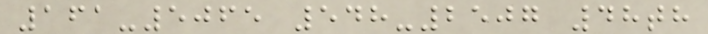161-5065 548-2507 48th
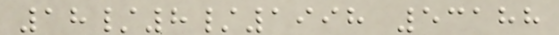18/8/1998 53188
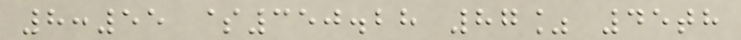8:55 $350.28 87% 45th
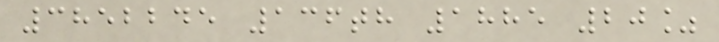3852245 136th 1885 20%
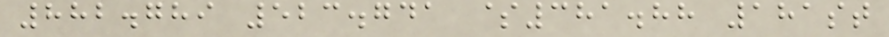882.789 523.741 $381.88 181st
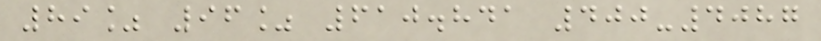89% 96% 610.841 400-4087
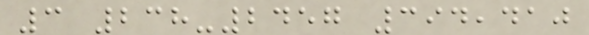3 238-2457 394,410
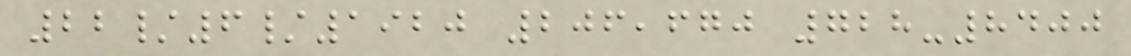22/6/1920 206,670 728-8400
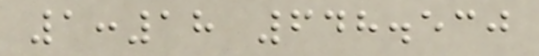1:18 648.530
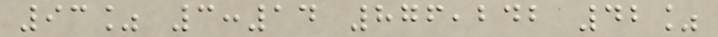93% 3:14 876,242 42%
